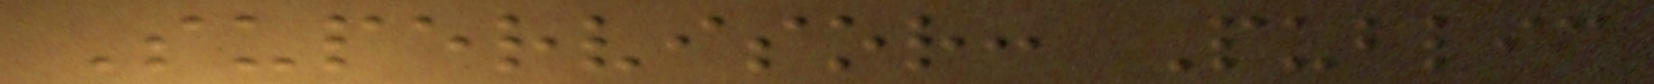Supervisor: Public
